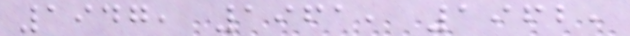1947, 1961, 1962,
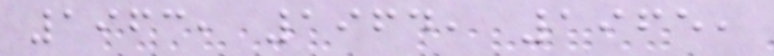1963, 1964, 1965,
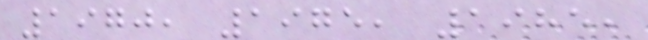1970, 1975, 1985,
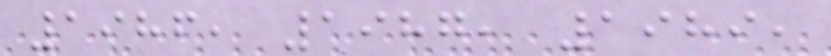1986, 1987, 1989,
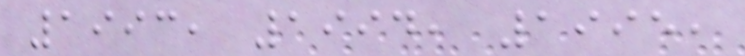1993, 1994, 1995,
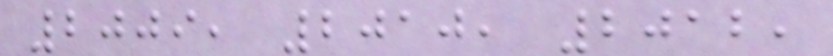2009, 2010, 2012,
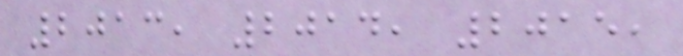2013, 2014, 2015,
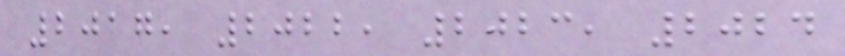2017, 2022, 2023, 2024
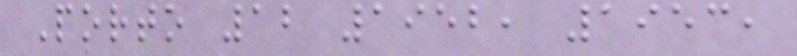Porto 12 1952, 1953,
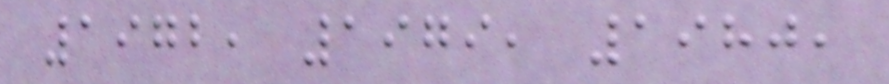1972, 1979, 1980,
